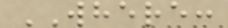WHERE:
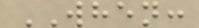WHEN:
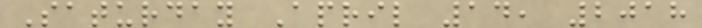Saturday April 14, 2018
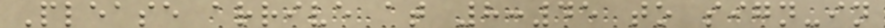Please arrive at 8:45 to sign-in
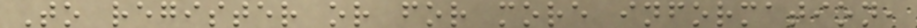To register or for more information,
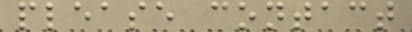please contact
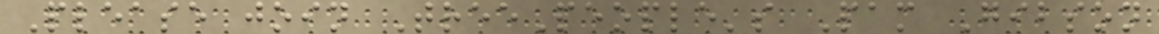Please join TreePeople's Pam Gibson
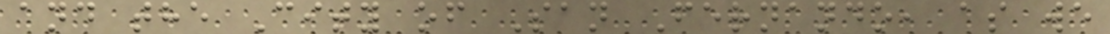and the City of San Fernando, as we
